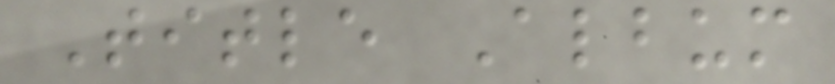Title Album
